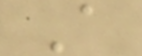A
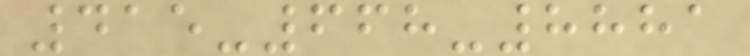415-668-8881
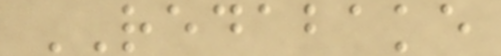REDABAKE
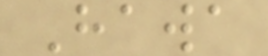Hawa
